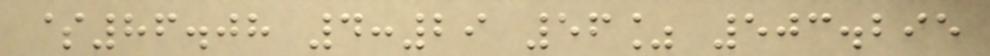$86.08 4:29 56% 503.295
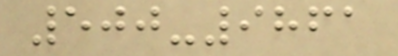500-9861
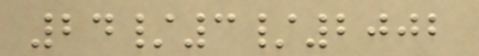24/3/2002
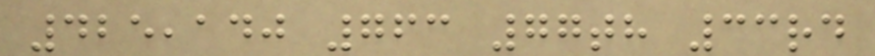425,140 763 77th 33rd
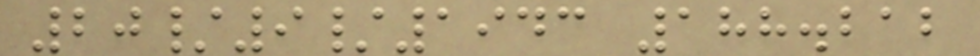20/9/1943 188.212
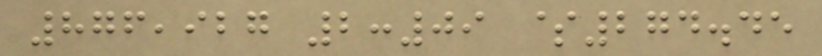876,927 2:09 $274.45
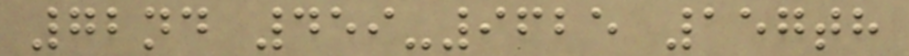72nd 459-9625 157th
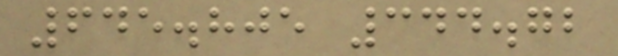645.805 344.72
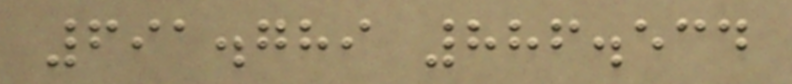691.789 886.534
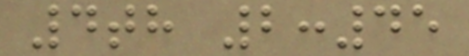4th 2:45
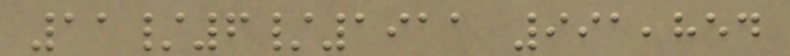11/6/1911 991,854
